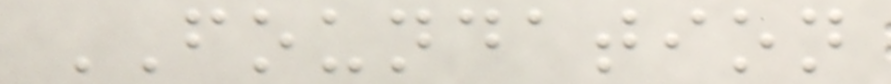FOUNDATION
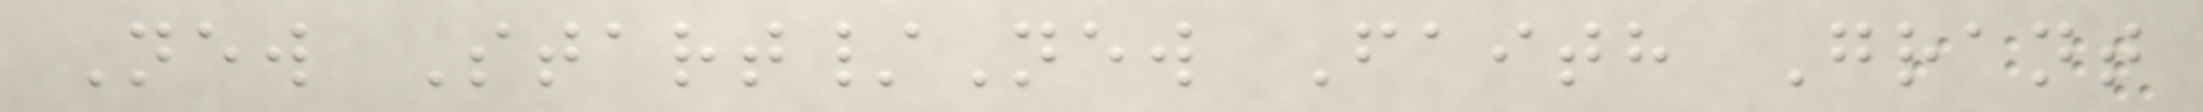New Start/New Faith Grant
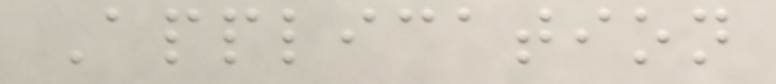Application
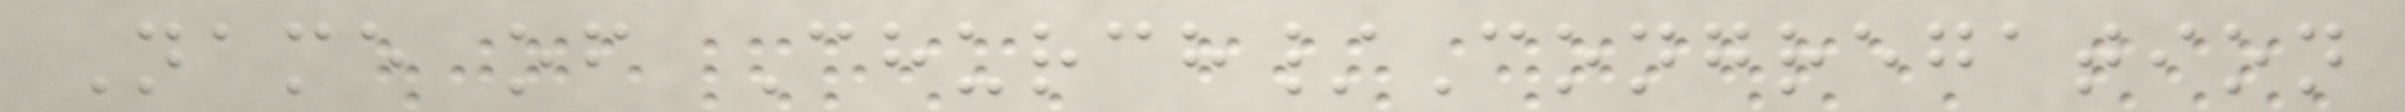Name of Church/Congregation
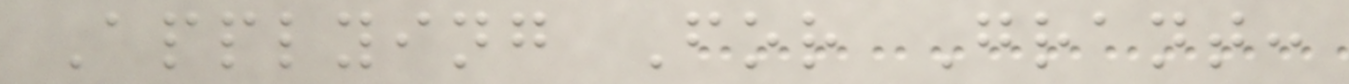Applying For Grant:
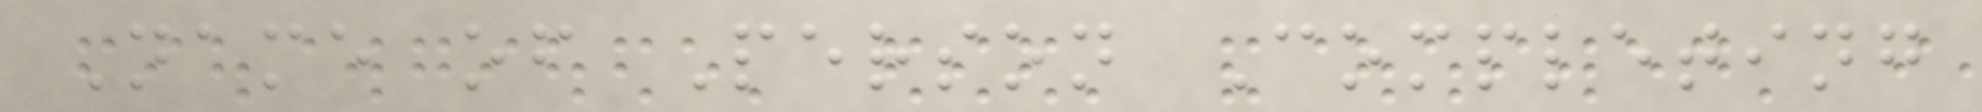Name of Person Completing
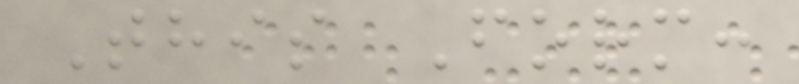This Form:
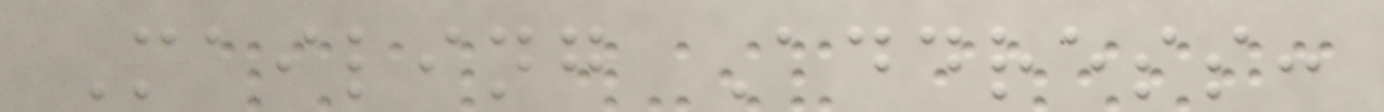Mailing Address:
